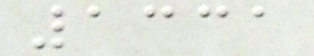1331
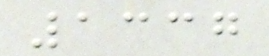1337
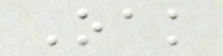Oak
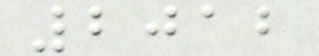2012
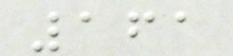161
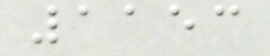1153
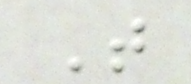T
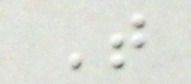T
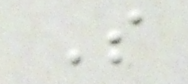S
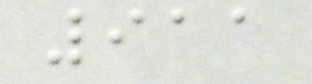911
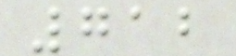712
